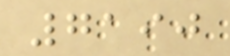7190
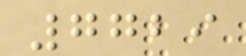7729
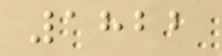1822
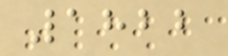1822
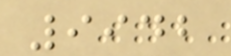9942
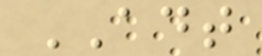ADT
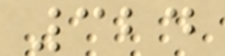324
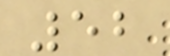52
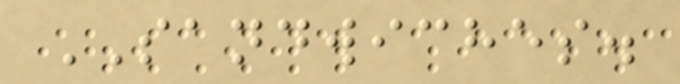SANDWICHES.
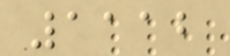1112
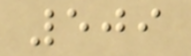509
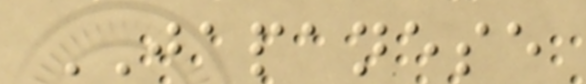JAPANESE
